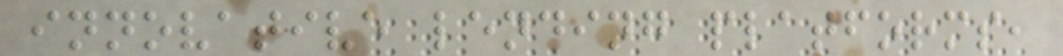innovative lending platforms,
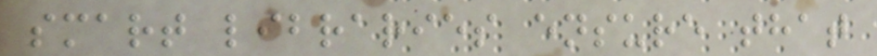smart libraries ensure that
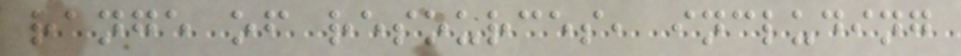range of resources, including
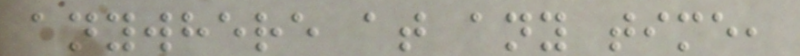anywhere at any time,
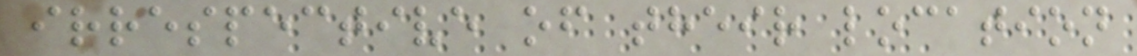irrespective of their location
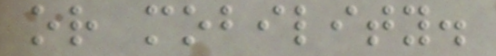or mobility.
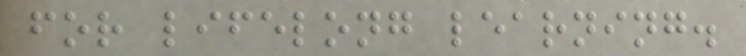for lifelong learning.
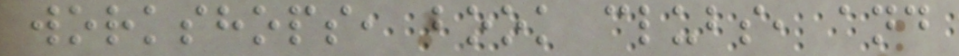workshops, book clubs, and
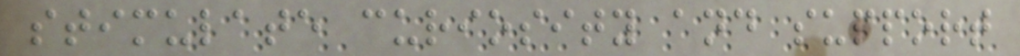stimulate curiosity and support
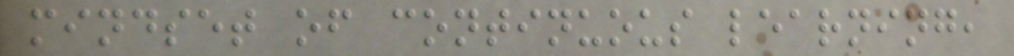mindset of continuous learning,
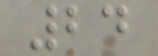24
